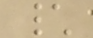\
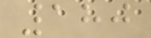180
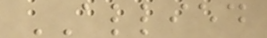ALLIED
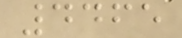4465
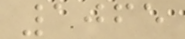1065
